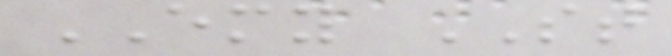EMY ST
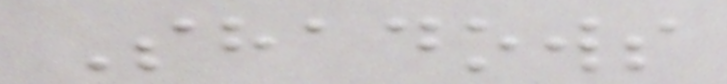Shadows
